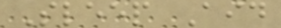Sleep Aid
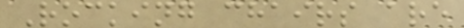Rocking chairs are
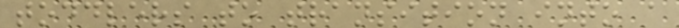toddlers to transition into a
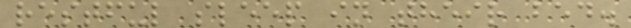restful sleep in their bed.
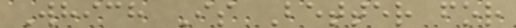Which Is Better for
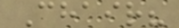Chair?
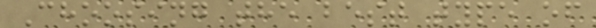Choosing the best type of
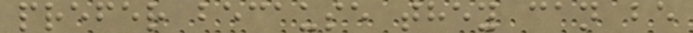prefer because they can be
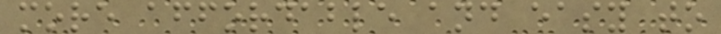more affordable and easy to
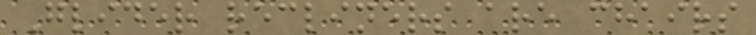Glider recliners are chairs
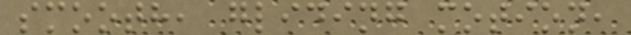smooth, gliding motion,
